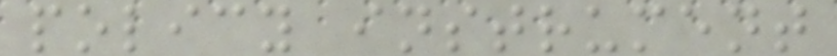policy instrument
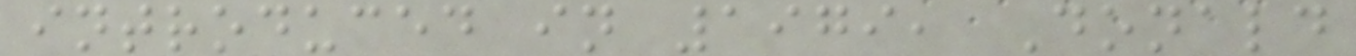introduced in 1979, Donald
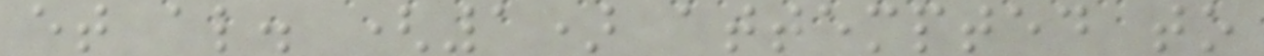et al. (1) attempted to
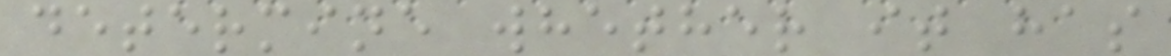determine whether it has
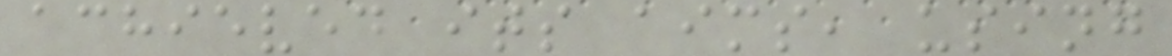achieved its aims, using
